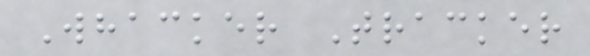Whacker Tracker
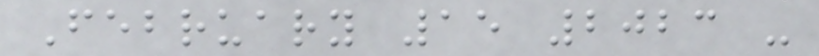February 15 2023 -
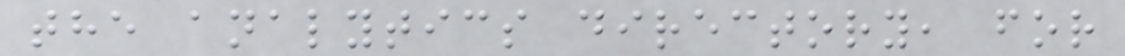the analytics directory, for
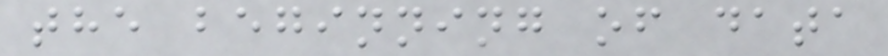the beginning of data
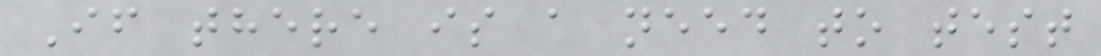If there is a need to test
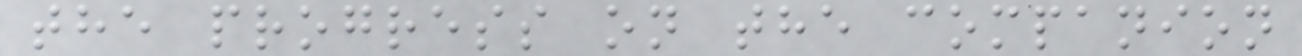the progress on the companion
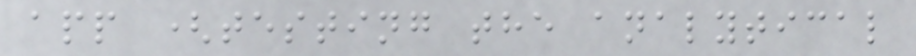app (testing the analytical
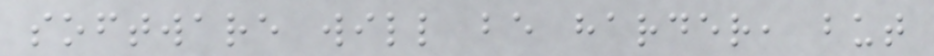software will be harder, but
